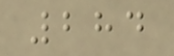284
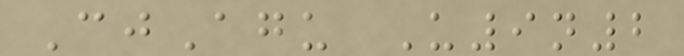CjAgu U9n2
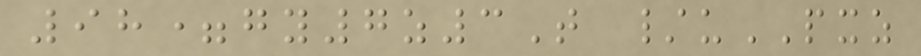98=gy7z3T /uPXZ
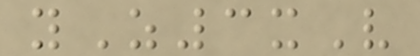yZ3xV
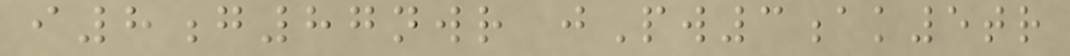i8g87nwr jPw3ak5tr
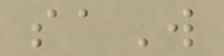saW
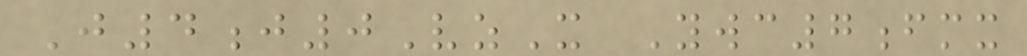J4j0VzX Ywc7fmx
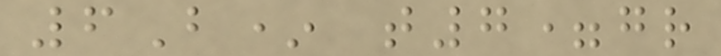6B* t7=gr
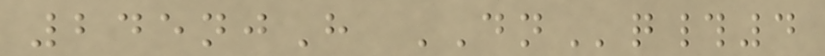245njH DNq#4
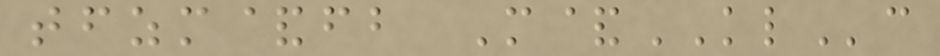tfzm&fb M&KLc
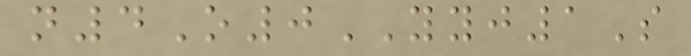n4O0YYJ1S
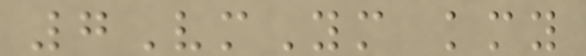7VmYm kmy
